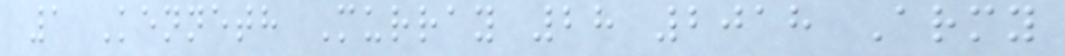1 Kenneth Murray 28 2018 Army
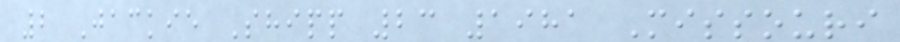2 Jackie Shipp 23 1981 Missouri
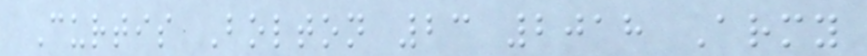Curtis Bolton 23 2018 Army
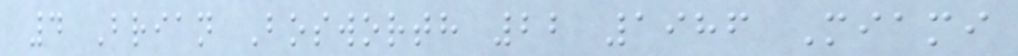4 Brian Bosworth 22 1986 Miami
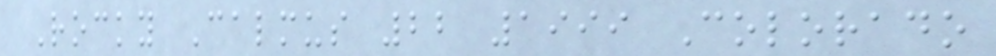Rocky Calmus 22 1999 Colorado
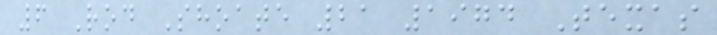6 Rod Shoate 21 1974 Texas
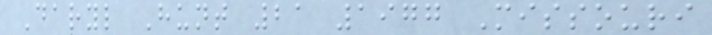Daryl Hunt 21 1977 Missouri
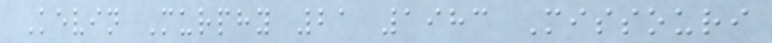Kevin Murphy 21 1983 Missouri
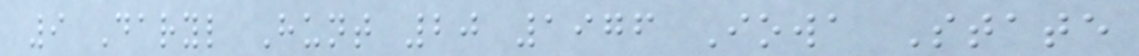9 Daryl Hunt 20 1976 Iowa State
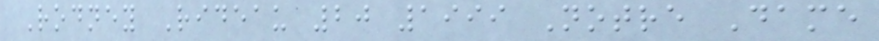Rodney Rideau 20 1999 Notre Dame
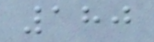180
